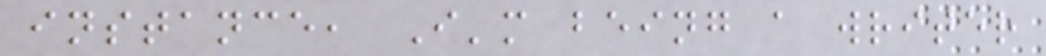instance, I'm being a writer
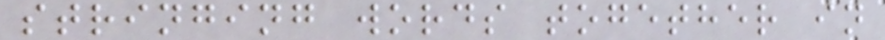stringing words together in
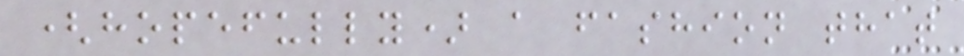(hopefully) a fashion that
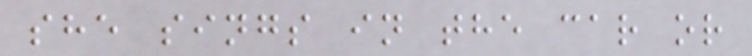she sings in the car or
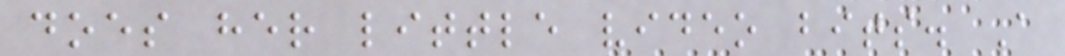does her little video bits. A
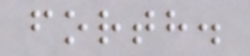forth.
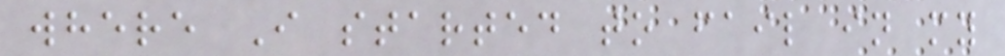where I started to fail in my
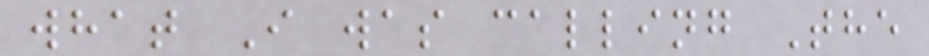what I was calling The
